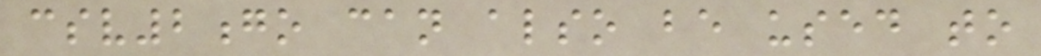csv2go can also be used to
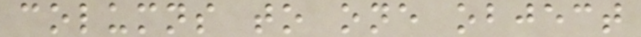columns to one object
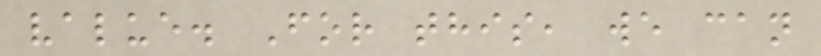value. For this, we can
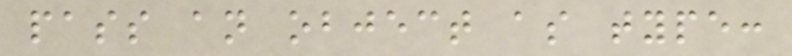pass an object as type:
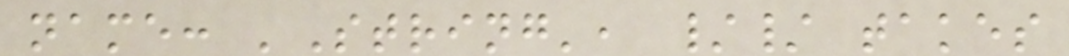name: 'String', // takes
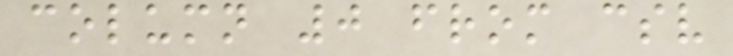column 0 from csv
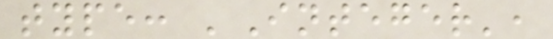type: 'Integer',
